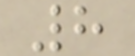8
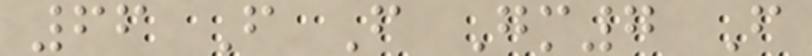66 F F Gm7 F
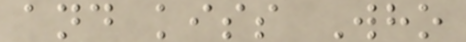and kiss Who
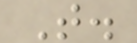T.
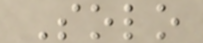Solo
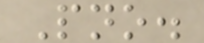Pno.
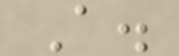A.
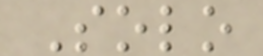Solo
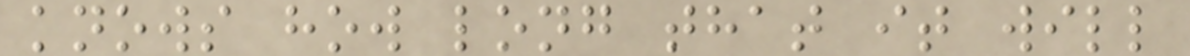knows how long that it will
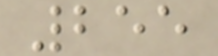255
